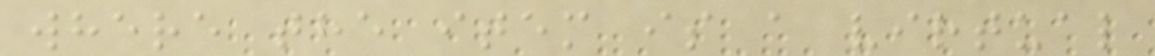where the item is a virtual
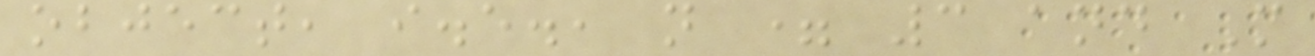object, i.e., n = 3 and M
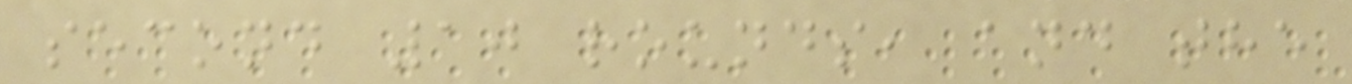second 10 rounds, and the
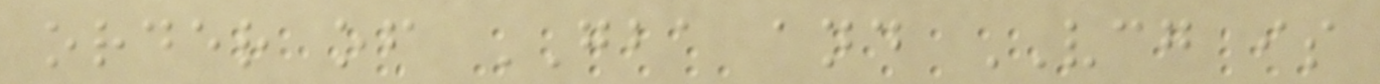order of GBA and VCG is
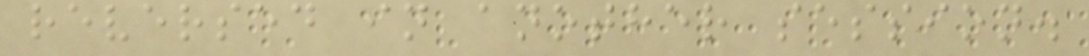reversed in another session.
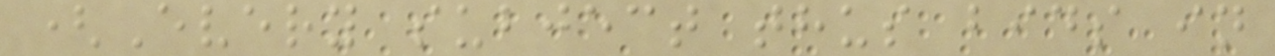(Every subject thus bids in
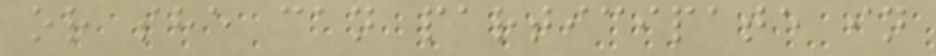or she can participate in
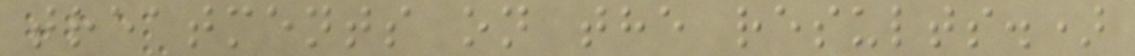treatments on the results.)
